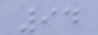94
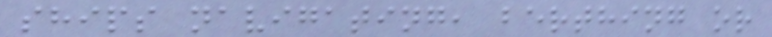ships navigating, berthing or
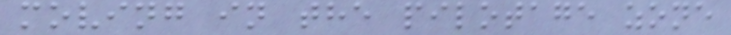moving in the pilotage zone
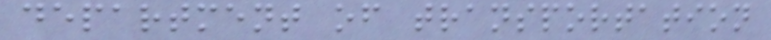department of transportation
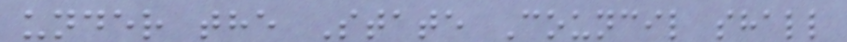under the State Council shall
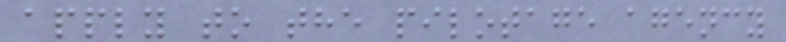apply to the pilotage agency
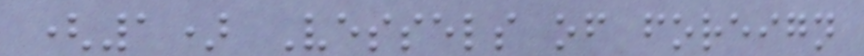(1) Vessels of foreign
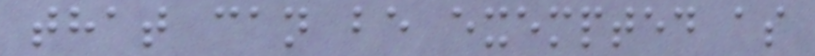that can be exempted as
